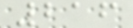216
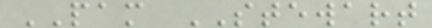PAM STEWART
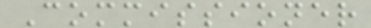Commissioner
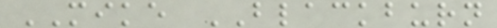MIKE BLACKBURN
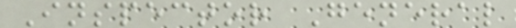Inspector General
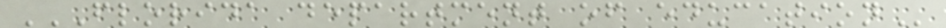FLORIDA DEPARTMENT OF EDUCATION
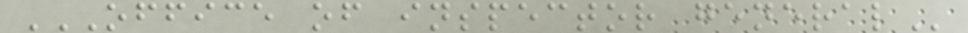OFFICE OF INSPECTOR GENERAL
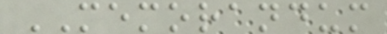MEMORANDUM
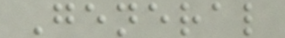General
